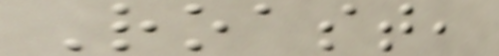Roast,
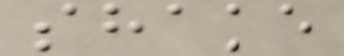shake
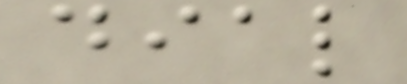dial
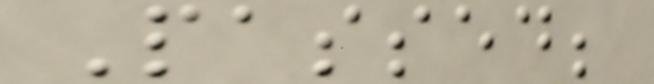Passed;
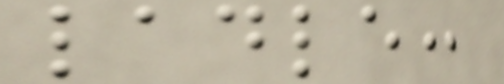ladle:
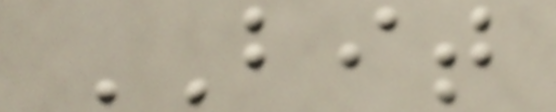BIT
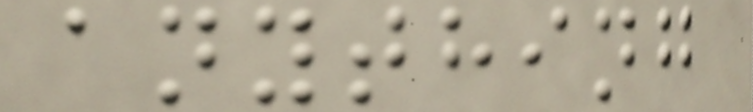anything
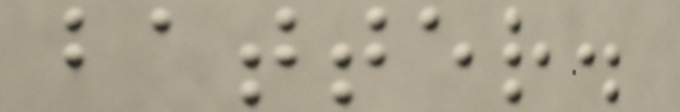batter.
